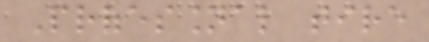Professional tire
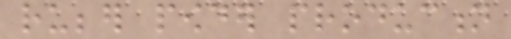rubber powder production
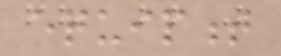equipment
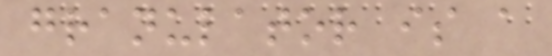granulator is a
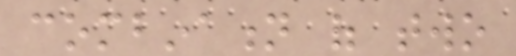combination of two
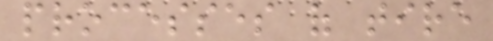processes of tire
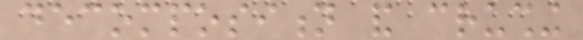decomposition and crushing
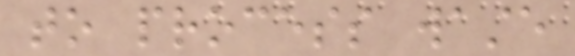to process waste
